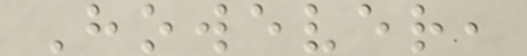However,
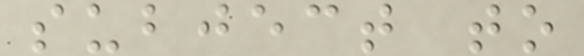subject to
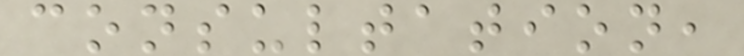consultation,
